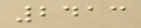2413
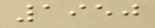1950
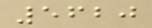5620
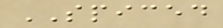SPICED
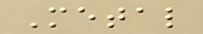Metal
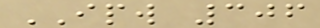IPW 306
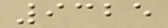9325
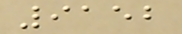9152
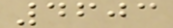4603
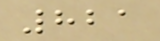821
